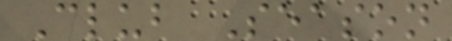Club Season
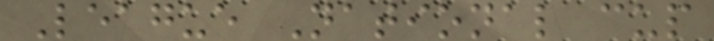League National cup
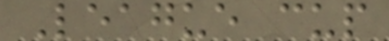League cup
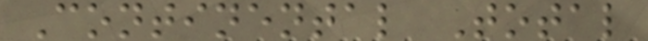Continental Total
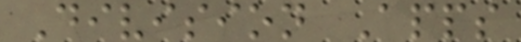Division Apps
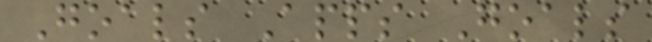Goals Apps Goals
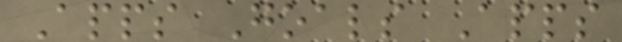Apps Goals Apps
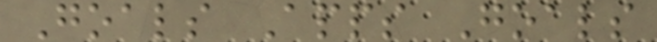Goals Apps Goals
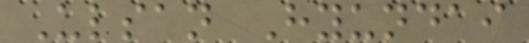Ulsan Hyundai
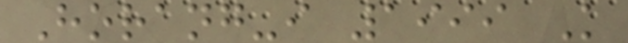Horang-i 1999 K
